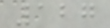127
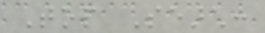Top Search:
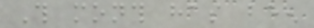This month has been
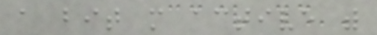a bit more active with
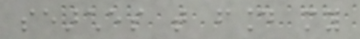searches that found my
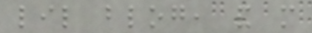lil blog, and more
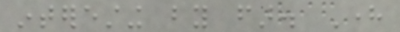interesting by far. Here
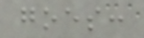goes:
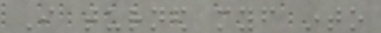I turned myself into
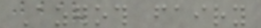Azeroth fairy
